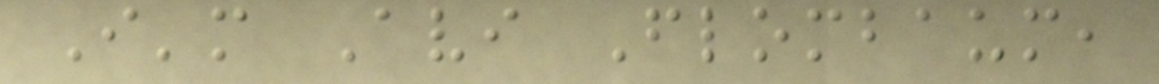I'm Avi Flombaum,
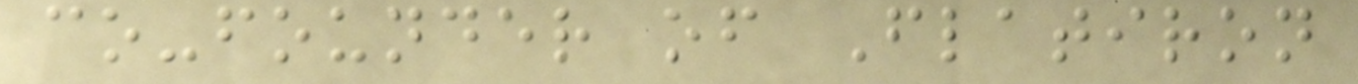co-founder of Flatiron
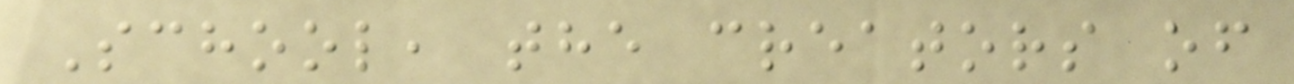School, the creators of
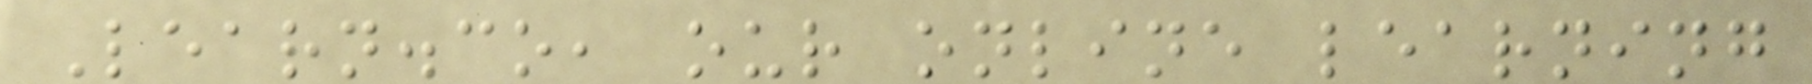Learn.co, our online learning
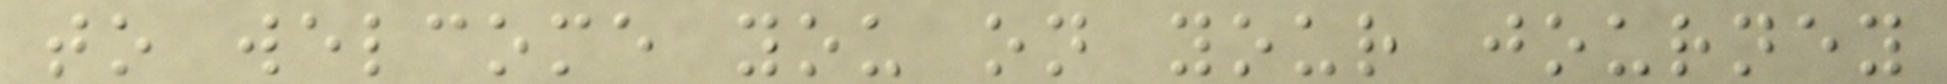to welcome you on your journey
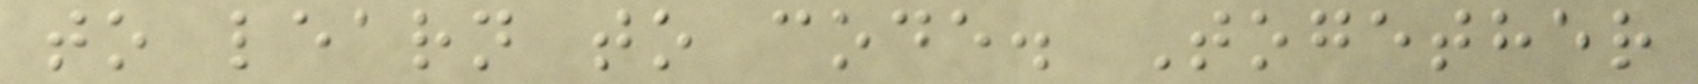to learn to code. Together
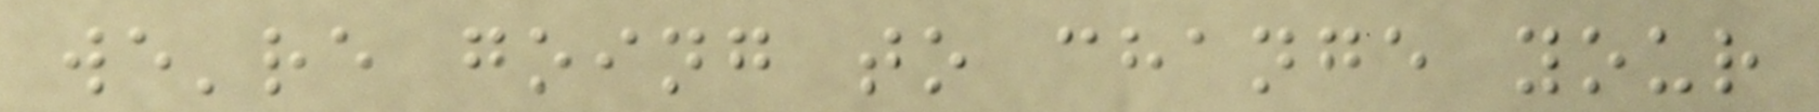we're going to change your
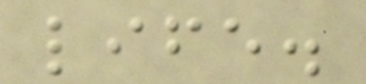life.
